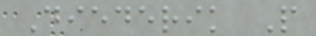Diederik P
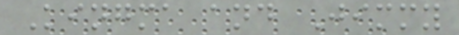Kingma and Jimmy
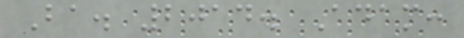Ba. 2014. Adam:
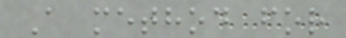A method for
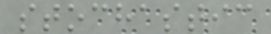stochastic
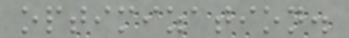optimization.
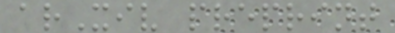arXiv preprint
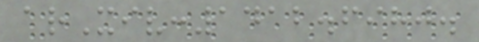arXiv:1412.6980.
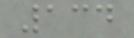134
